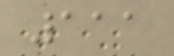111
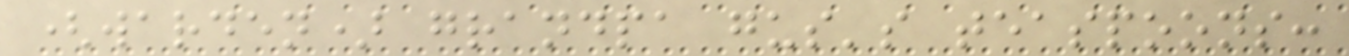(warden) grandpa gus's teaspoons:
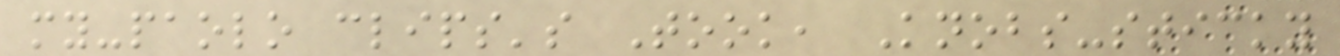my-paolo clips's Took, Knobs-sticky
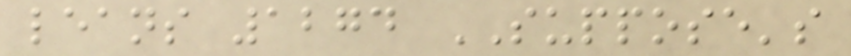leans 1274 SUPPOSE's
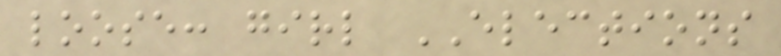loose: girl ELECTIONS
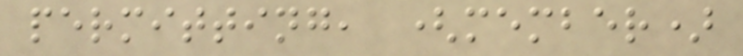permitting, (member)
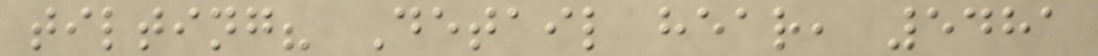tilting? Detail hear, 5481
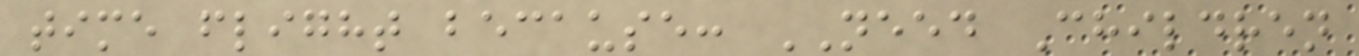time flight because: NEED Children
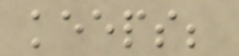keeps;
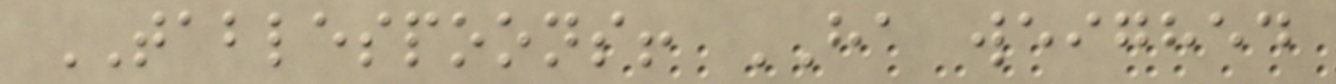TABLESPOONS! HA weighed
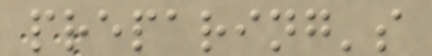preparing's
